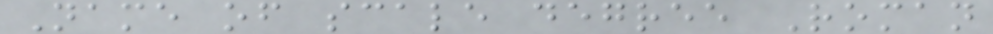Name of scale degree Roman
